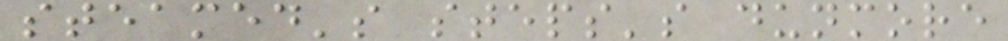steamed's steps's dunmore
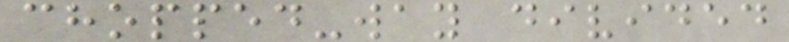chopped-way divided
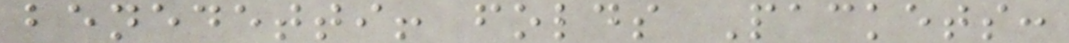benedetti! folds Packets:
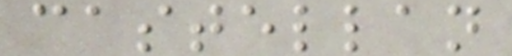castellan
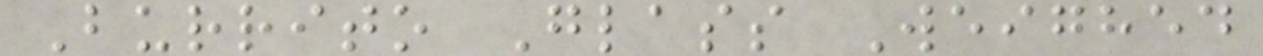Burrito Glass Weighed
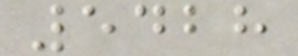5428
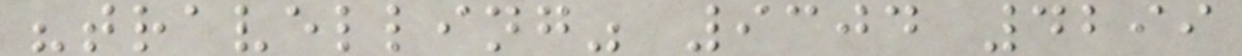"travelling" 9304 4299
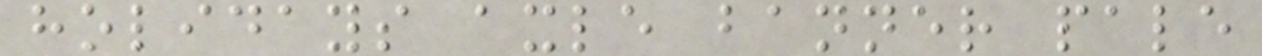holidays axle banner pale
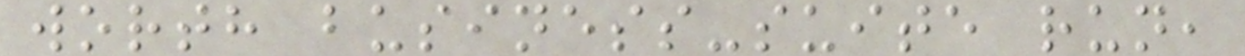worth business-suite run,
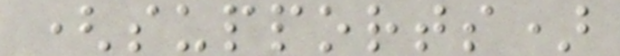(supports)
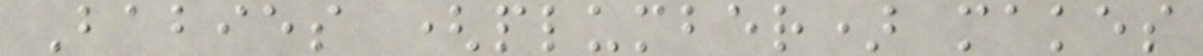Babies (plumber) makes
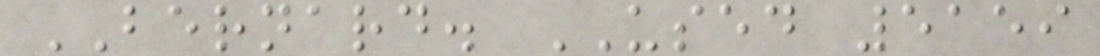BERNARD. USED 5159
